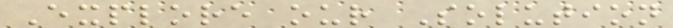Explore our Solution
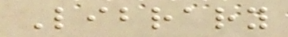Library
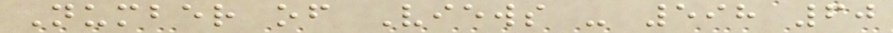Number of Views - 598 60
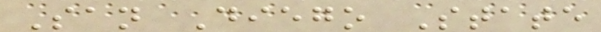San Diego State
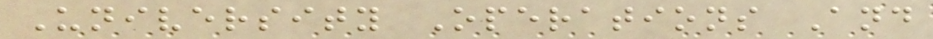University Operations And
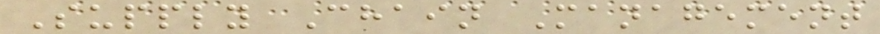Supply Chain Management
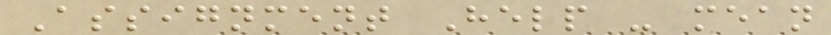Assignment Help - mean
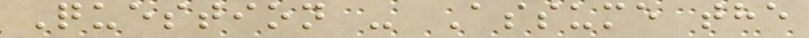Question - Assume the
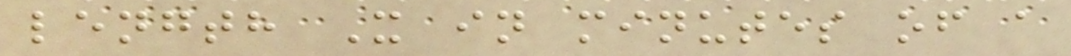length X in minutes of a
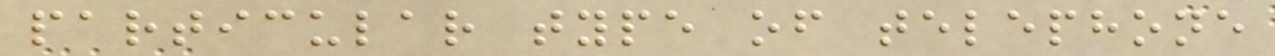particular type of telephone
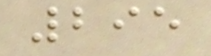295
